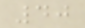40
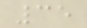35
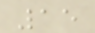15
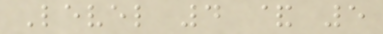Level 4 & 5
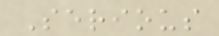Serious
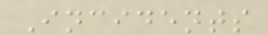Incidents
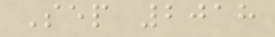Sep 2018
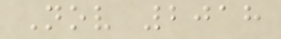Nov 2018
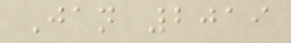Jan 2019
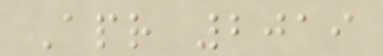Apr 2019
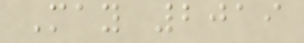May 2019
